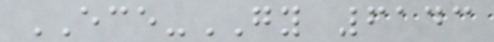ECE-GY 6143
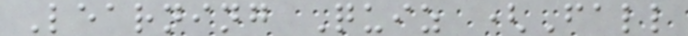Learning Quiz (Fall
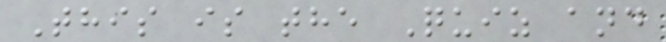This is the Quiz and
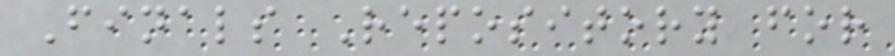Finals Repository for
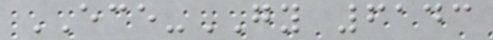ECE-GY 6143
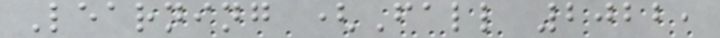Learning (Fall 2022,
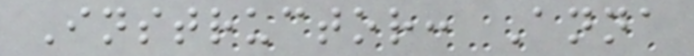Instructor: Anna
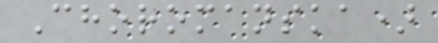Choromanska)
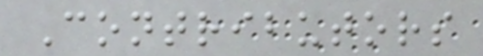Contributors
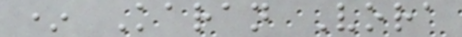* Karan Vora
